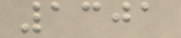1301
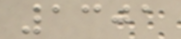1301
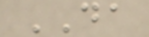DA
